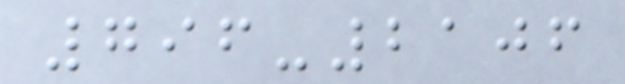796-2106
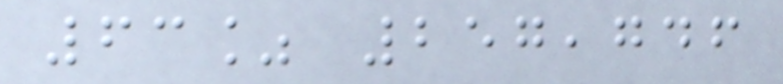63% 257,746
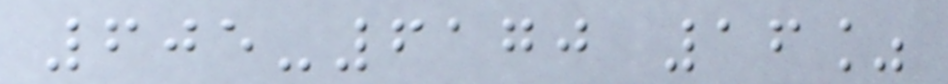605-6170 16%
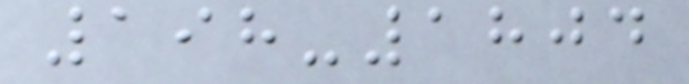198-1804
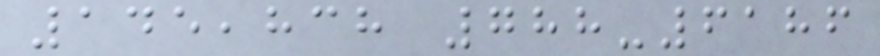145,838 788-6186
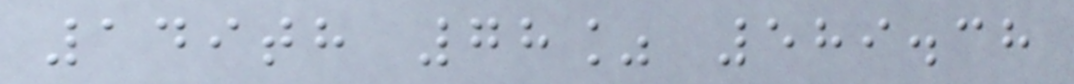149th 78% 589.38
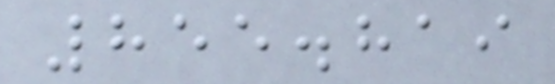855.819
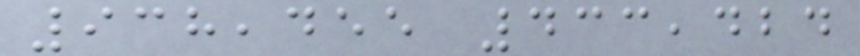938,455 433,424
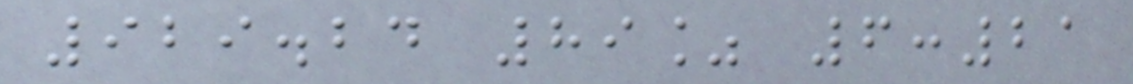929.24 89% 6:21
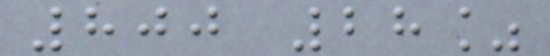800 28%
